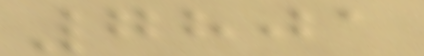7801
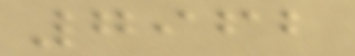7962
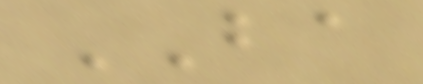BA
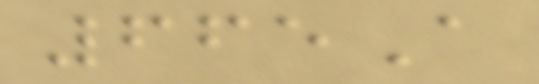665A
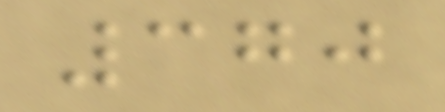370
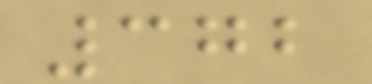372
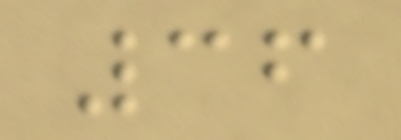36
